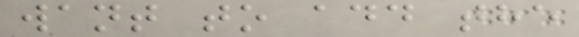want to add the
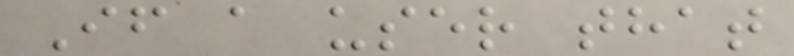If a user that
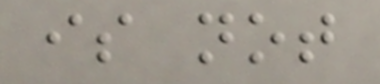is not
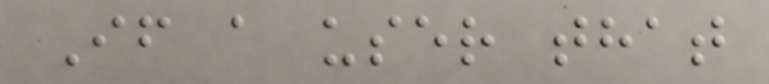If a user that
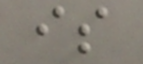is
